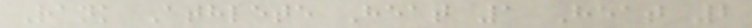Rank Athlete Heat 1 Heat 2
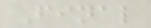Final
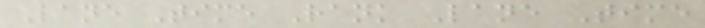Lane Time Rank Lane Time
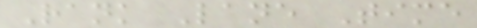Rank Lane Time
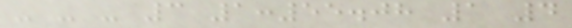- - - 3 1:55.08 1 4
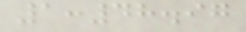1:48.97
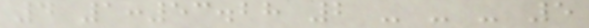4 1:53.28 2 - - - 5
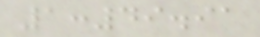1:49.91
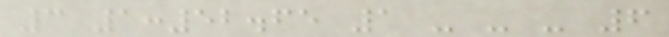3 1:52.65 1 - - - 6
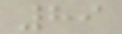89
